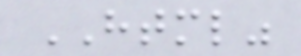HTML"
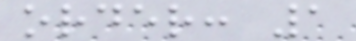order: 1
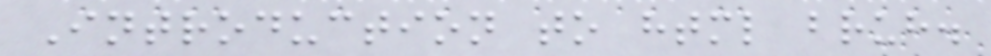Introduction to html bruh.
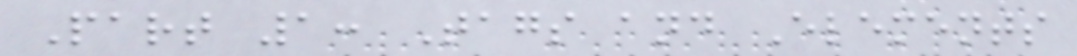Part 1: Tags and Elements
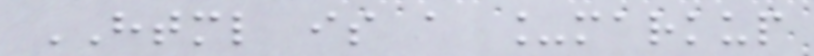HTML is a _markup
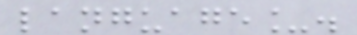language_.
